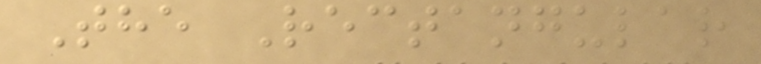The Rectangular
